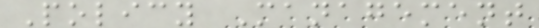Policy Management
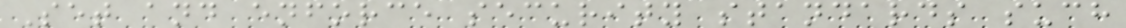Set and enforce security standards such
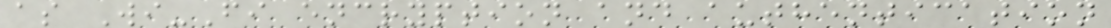as Wi-Fi encryption and authentication
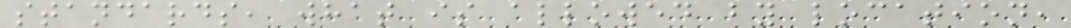standards, what is allowed by location,
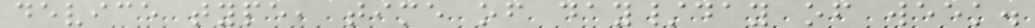device type, time of day/day of week.
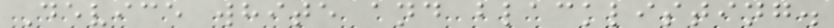Device white and blacklisting.
